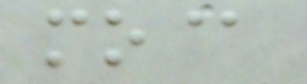mo@
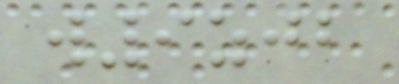w9zjb
